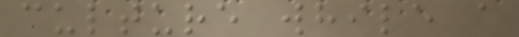culture while a
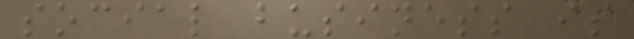social business is
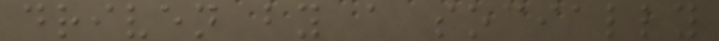driven by a socially
